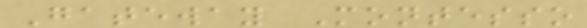Gateway Montesso
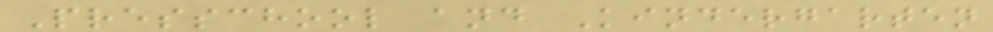Presschool and Kindergarten
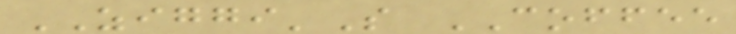ZIGGI'S COFFEE
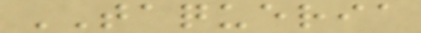TAQUERIA
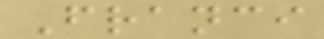Franci
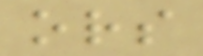ors
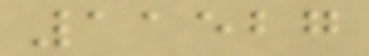11527
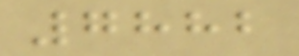7882
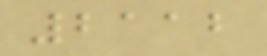2112
